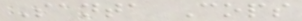Santa Cops
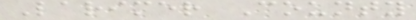Larimer County
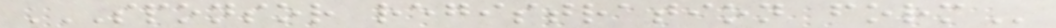SPONSOR REGISTRATION FORM
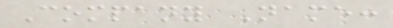Company Name:
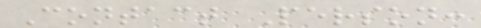Contact Person:
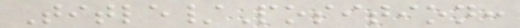Title/Position:
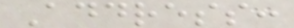Address:
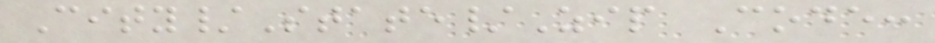City/State/Zip Code:
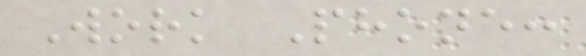Work Phone:
